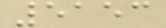5153
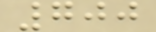700
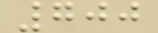700
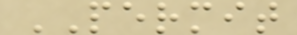PERMIT
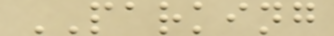PARKING
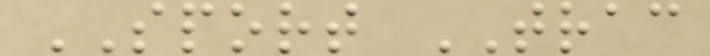SPORT TRAC
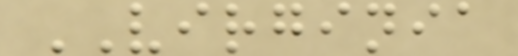VIRGINIA
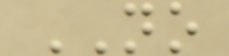NO
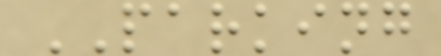PARKING
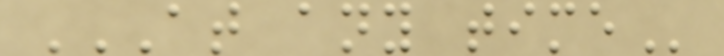AT ANY TIME
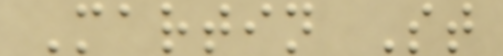Martin St
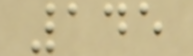145
